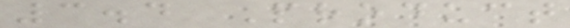3.4 Product
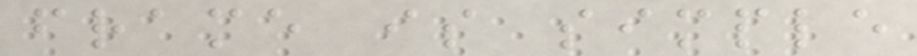frame is simple
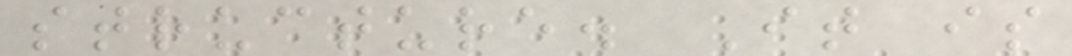structure. It is
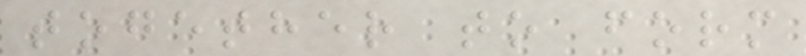together to form
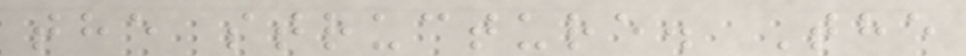the structure. The
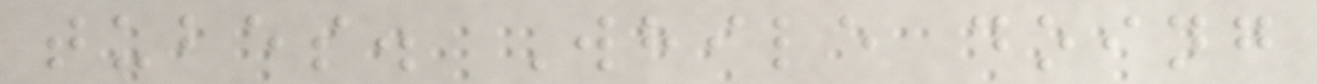tubes. While doing
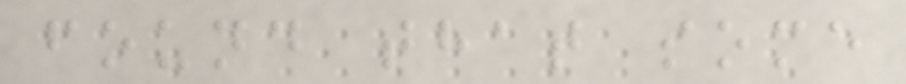found that some
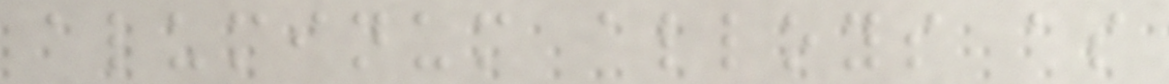aluminum alloys as
